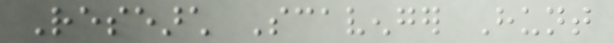Research Scavenger Hunt
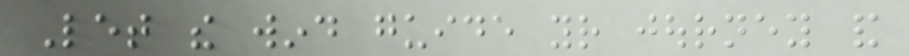Let the wind guide your journey and
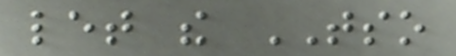let the TSO
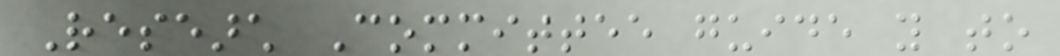Research Committee guide you to
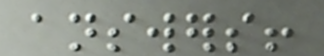answers!
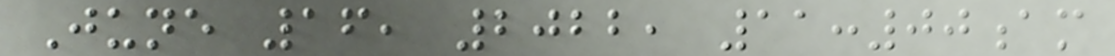June 16, 2022, 11:00am
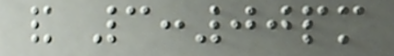and 3:00pm
